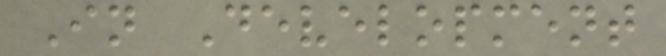In Development
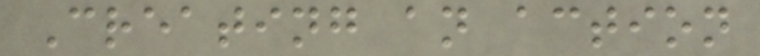Creating an action
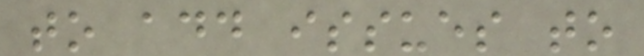to add issues to
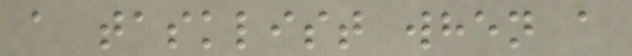a tasklist when a
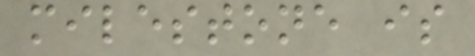milestone is
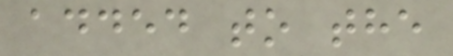added to the
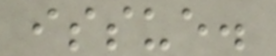issue.
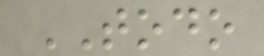TODO
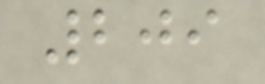209
